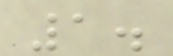1.
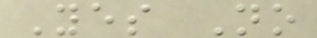Yes No
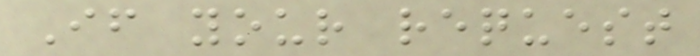If your request
